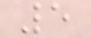5
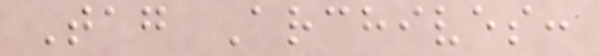Tag Archives:
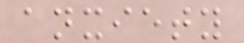anxiety
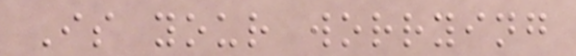Is your worrying
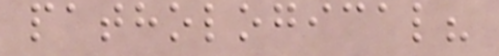pathological?
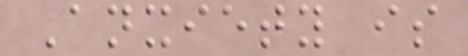Anxiety is
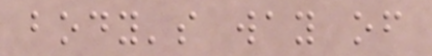body's way of
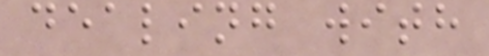dealing with
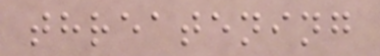threatening
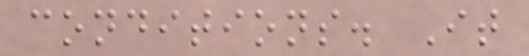conditions. It
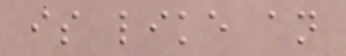is like an
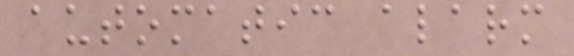automatic alarm
